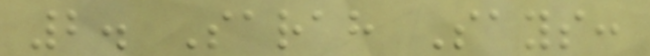2. Sarah Says:
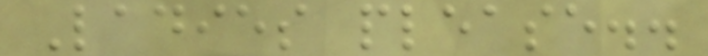Ladies please..
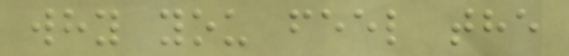why you feel the
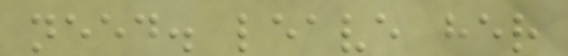need. leave her
